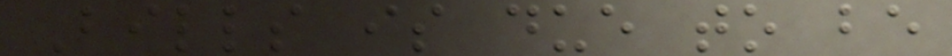Bills is due to be
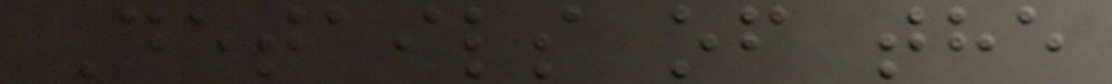Details of the
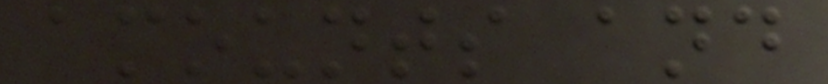amounts and
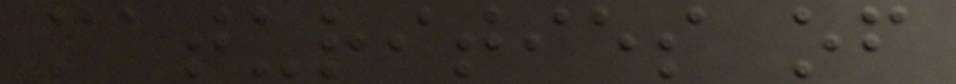maturities of
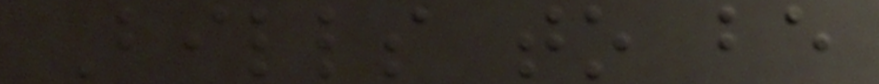Bills to be
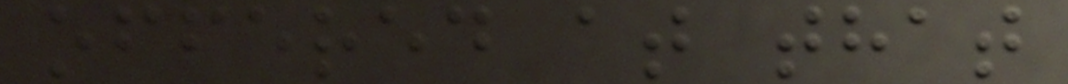offered at that
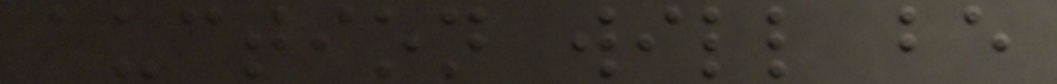auction will be
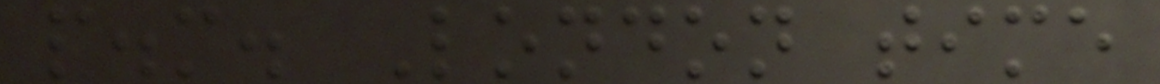p.m. London time
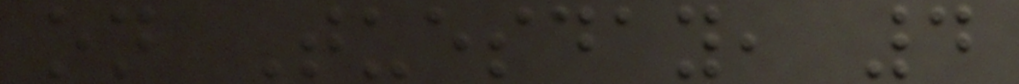on Tuesday, 4
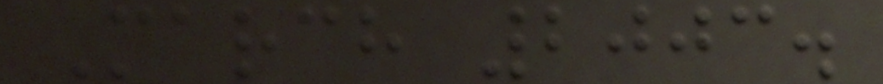March 2003.
